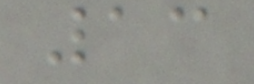13
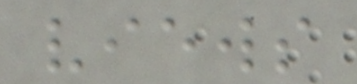views
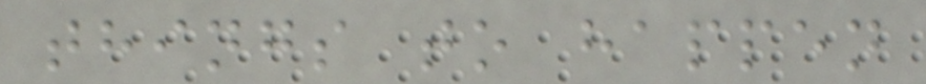things to happen
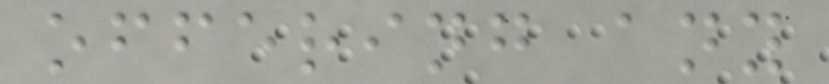offering any
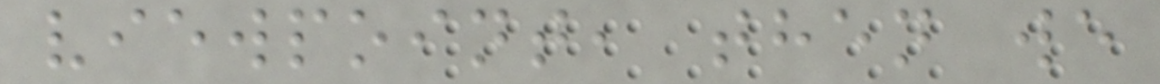viewpoint, then we
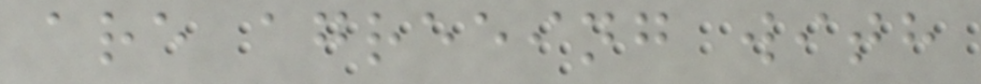are agreeing with
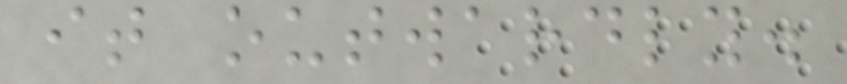it outwardly.
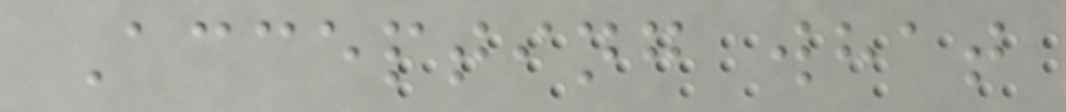Accepting what
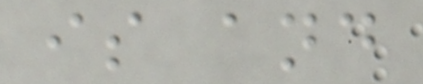is and
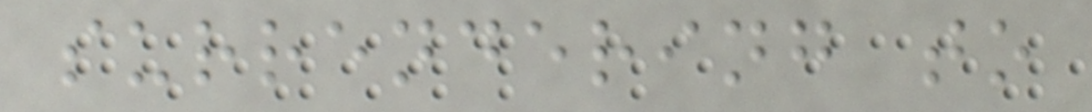surrendering to
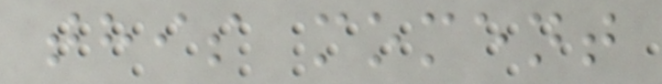this moment
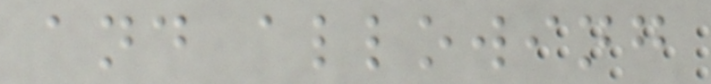and allowing
